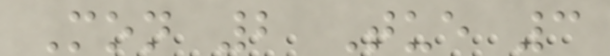Mon 2 Tue 3
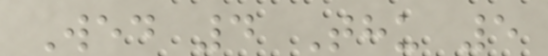Wed 4 Thu 5
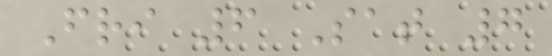Fri 6 Sat 7
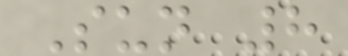Sun 8
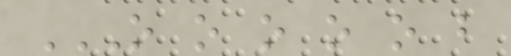O O O O O B
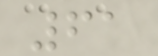61
